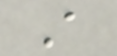A
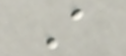A
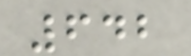642
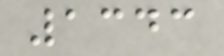1343
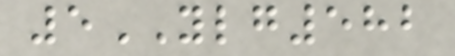5YLG582
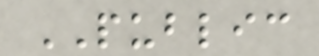PUBLIC
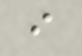i
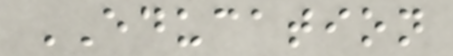EDUCATION
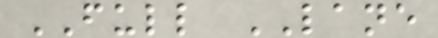FULL LANE
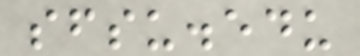sfsu.edu
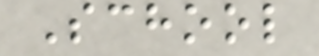School
